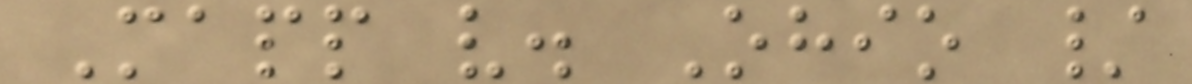Mapp v. Ohio /
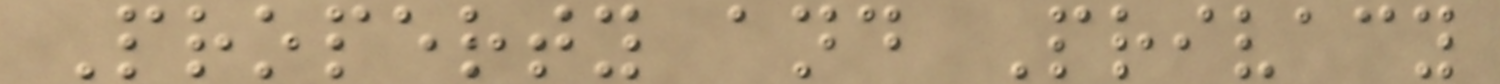Property and Privacy
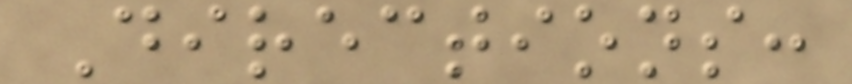Directions:
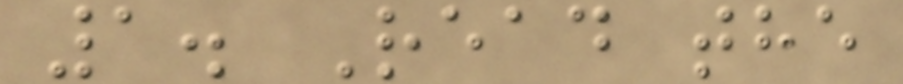1. Read the
